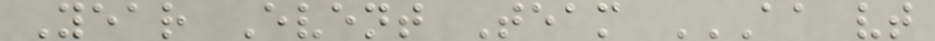Year Event Team AA VT
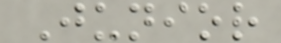Junior
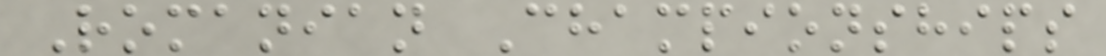Romanian Championships
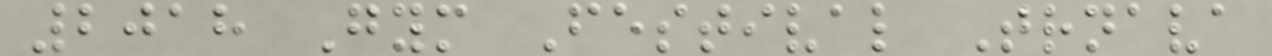2018 Gym Festival Trnava
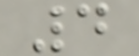4
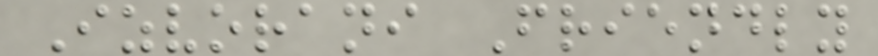Izvorani Friendly
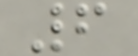6
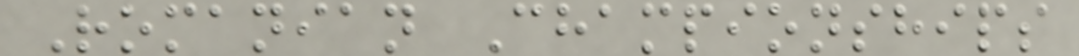Romanian Championships
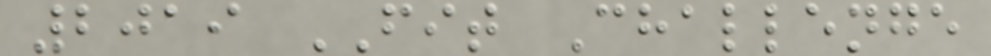2019 FIT Challenge
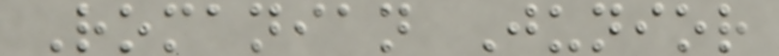Romanian Junior
